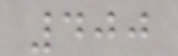400
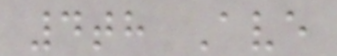4th Ave
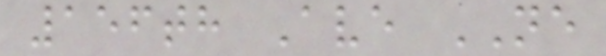156th Ave NE
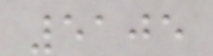5105
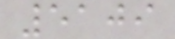5109
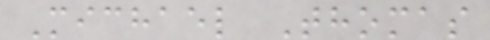Michael Thomas
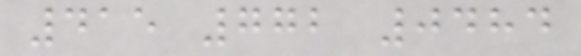415 772 0484
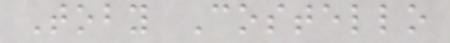Toby Costello
